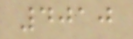4010
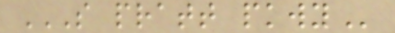S PRATT PKWY
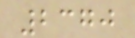2370
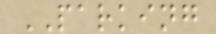PARKING
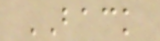BACK
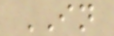IN
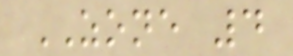ZONE 4
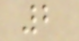2
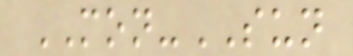MON-SUN
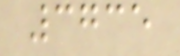3735
